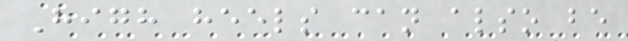High heels can also be
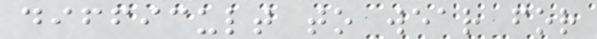difficult to wear for
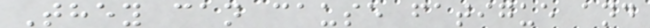They can cause fatigue and
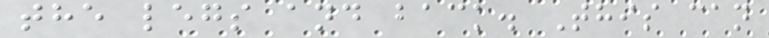the legs and back. This can
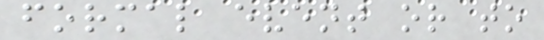formal event or to
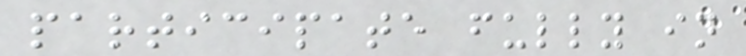participate fully in
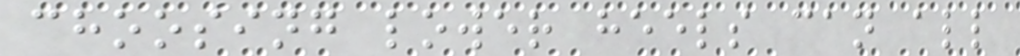choosing lower heels can all
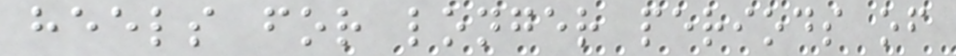heels for longer periods of
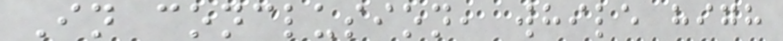In conclusion, while high
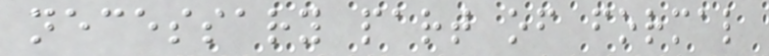necessary part of formal
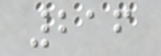216
